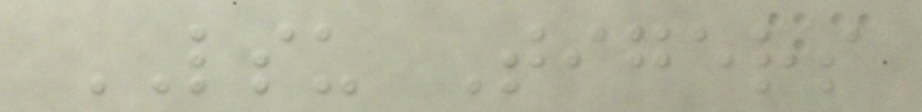LSU Tigers
